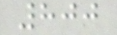800
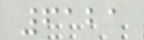6121
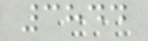3844
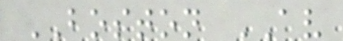BOSTON AV
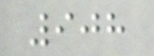908
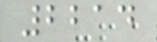2214
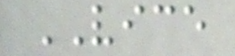VICE
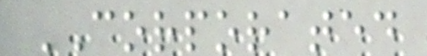CORPORATED
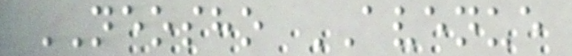NEOSHO AVENUE
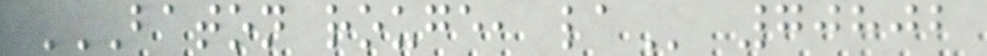BATON ROUGE, LA 70802
